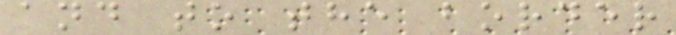and to the border
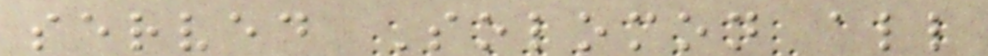served Solomon all
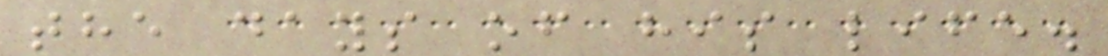the days of his life.
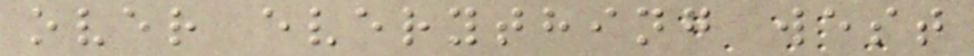over everything west
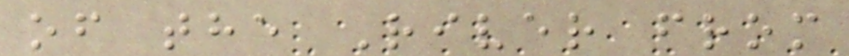of the River from
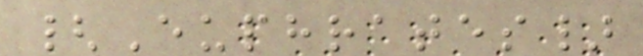{Euphrates}
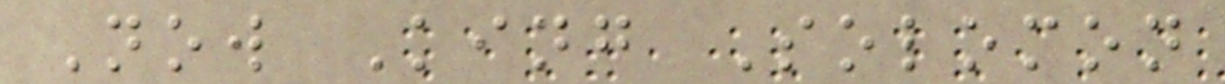Now King Solomon
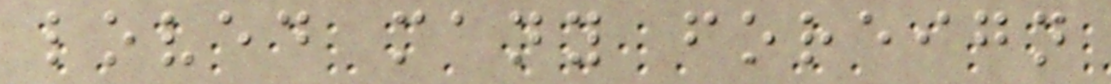loved many foreign
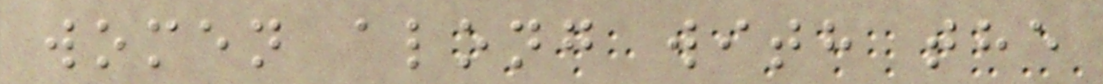women along with the
